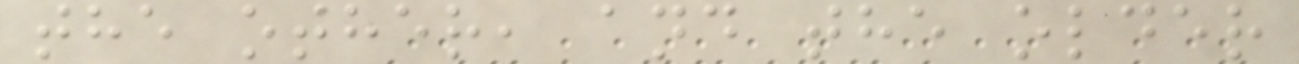the other, and the older
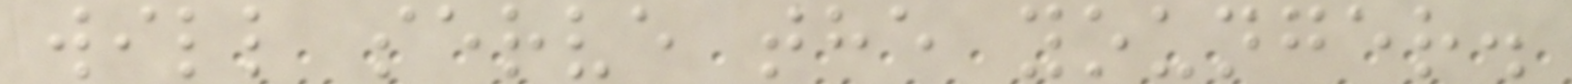will serve the younger.
